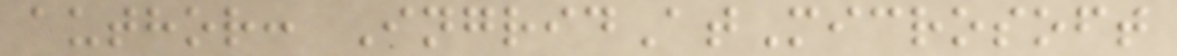author: IngridAtMicrosoft
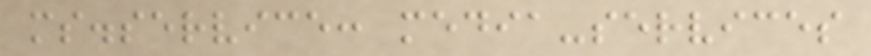ms.service: media-services
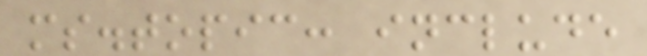ms.topic: include
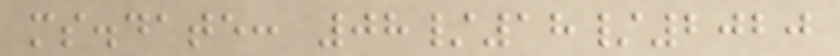ms.date: 08/18/2020
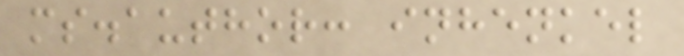ms.author: inhenkel
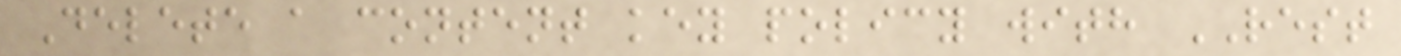Delete a content key policy with REST
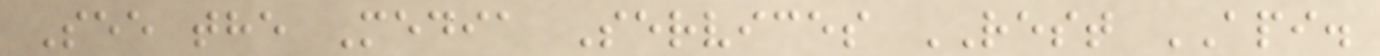See the Media Services REST API.
